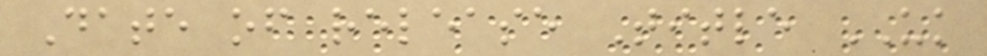Date of release Title UK
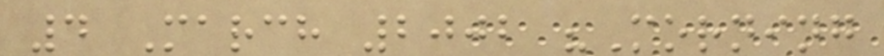4 March 2002 "Morning
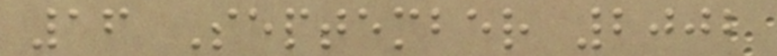16 September 2002
